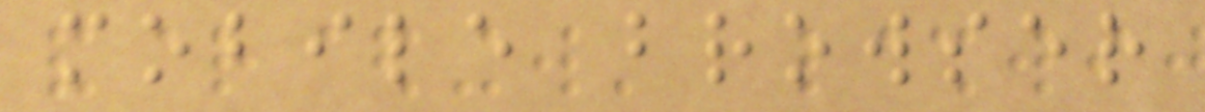mobile browser
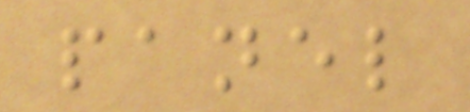panel
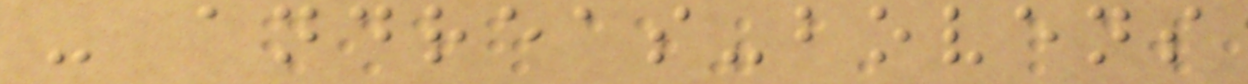- andreas-bovens
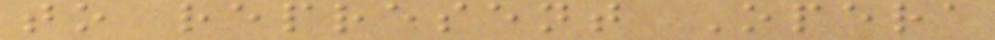to represent Opera
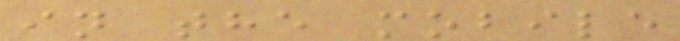in the mobile
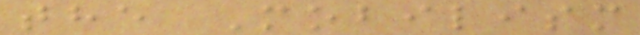the Mobilism
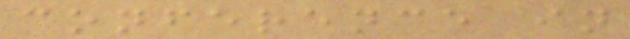conference in
